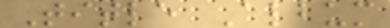Title Album
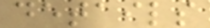details
